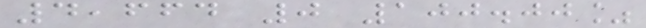4,664 0 100.00%
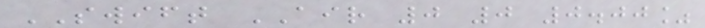SWIFT AIR 0 0 0.00%
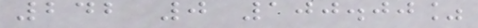242 0 100.00%
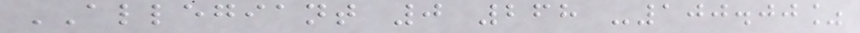ALLEGIANT 0 268 -100.00%
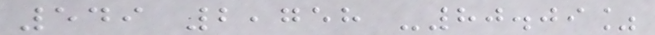549 2,758 -80.09%
